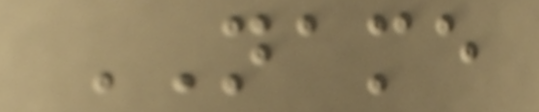NAME
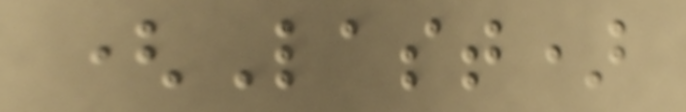(Last)
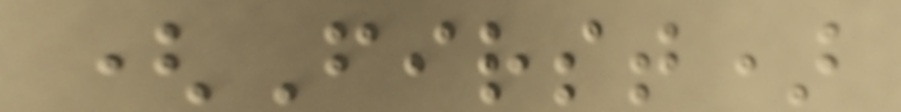(First)
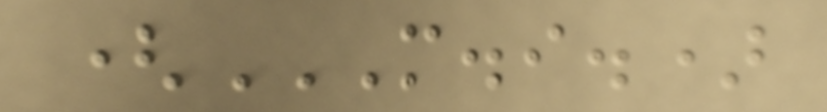(M.I.)
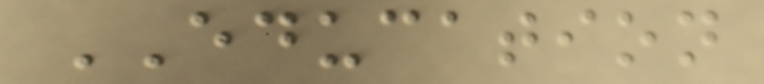EDUCATION
